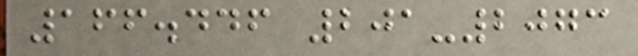166.446 201-2073
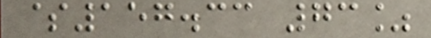$157.33 73%
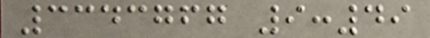3343767 9:49
